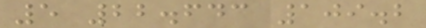5 22.643 109.2
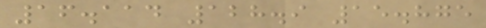16.114 128.9 15.875
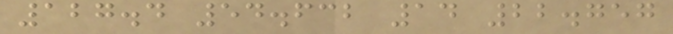127.4 54.632 14 22.757
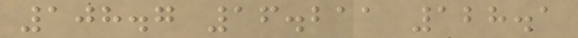108.7 16.211 128.1
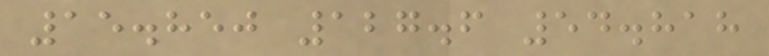15.850 127.6 54.818
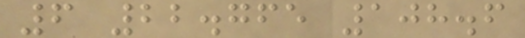6 22.765 108.6
